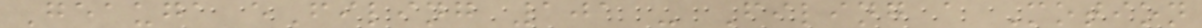Geauga eFiling 101 - Filing a Motion
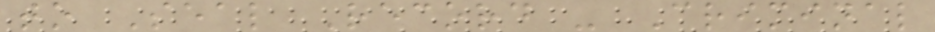to Seal Record - Criminal
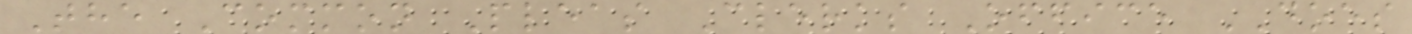The Common Pleas Clerks Office DOES
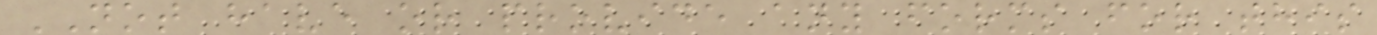NOT have or provide any forms for this
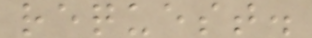request.
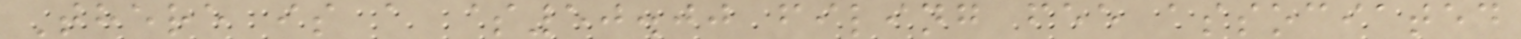There is a $50.00 filing fee associated
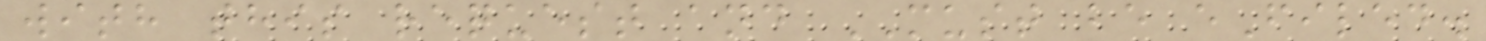with this request and MUST be eFiled.
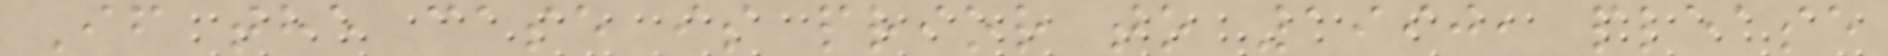If the case is prior to 1990, please
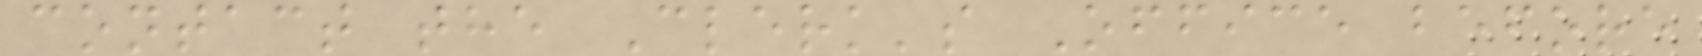contact the Clerk's Office before
